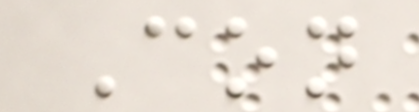Con
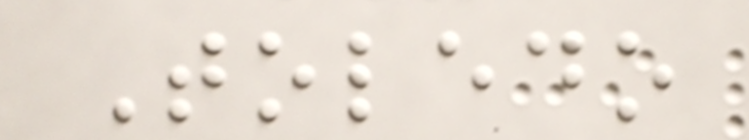Toledo
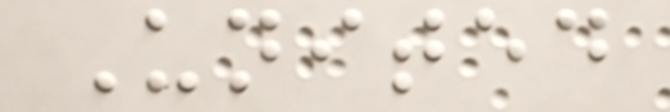United
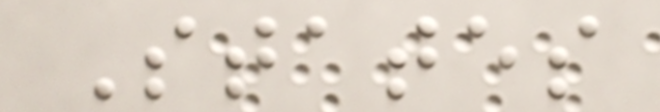States
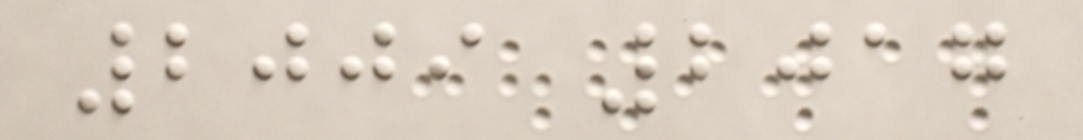2009 2017
